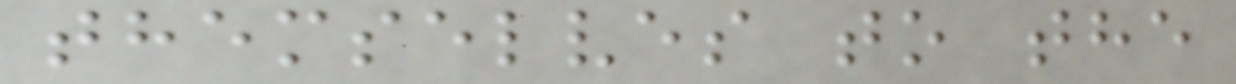themselves to the
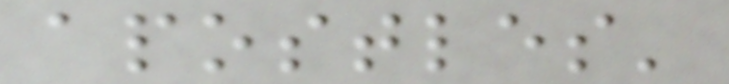apostles'
